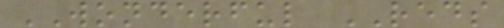WONDERFUL REDS
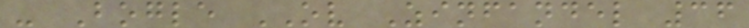- Bogle OV Zinfandel 36
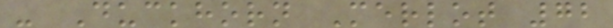- Duckhorn Merlot 72
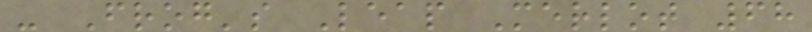- Frog's Leap Merlot 68
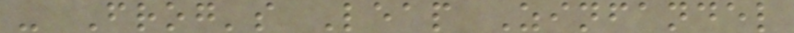- Frog's Leap Zinfandel
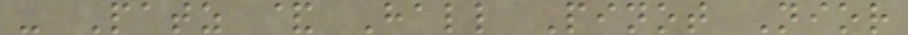- Patz & Hall Pinot Nior
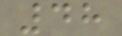48
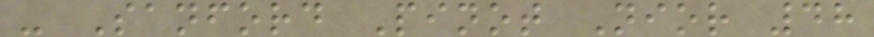- Sanford Pinot Nior 48
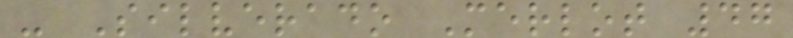- Silverado Merlot 47
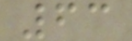63
